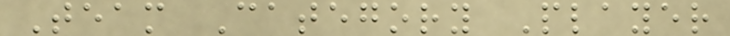Team Category Player
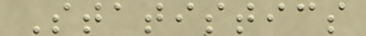Statistics
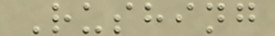Rushing
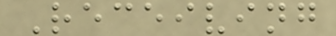Receiving
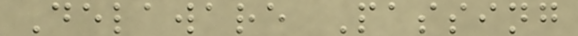Delaware Passing
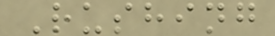Rushing
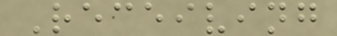Receiving
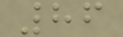86
